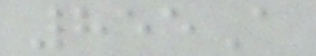855A
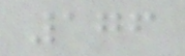176
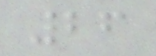26
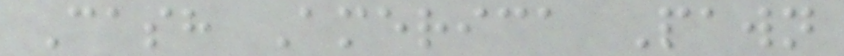Cash America Pawn
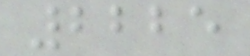2225
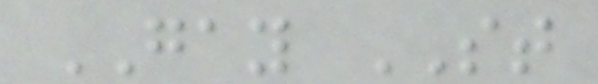GAY ST
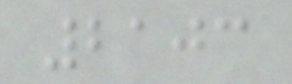2103
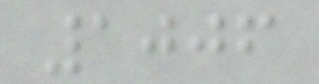1006
